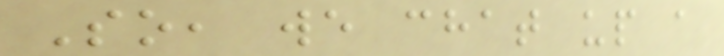So, we chat up a
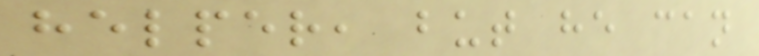helper, but he can
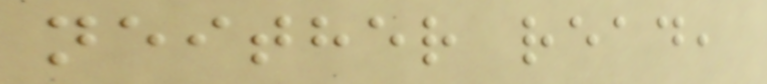neither read,
